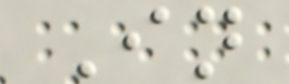In
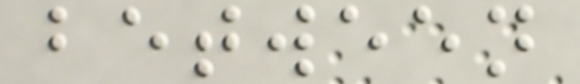between
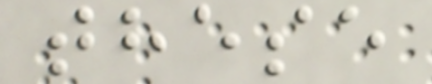these
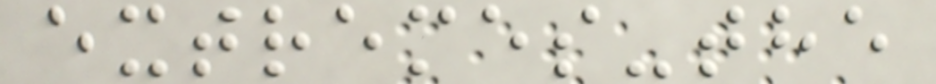extremes-the
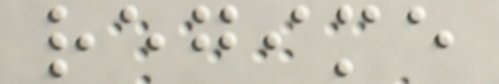regime
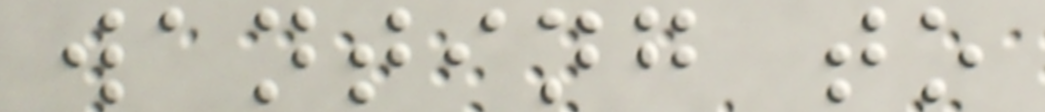wanting to
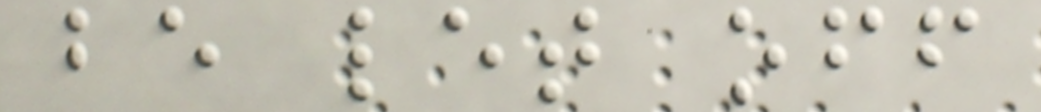be let off
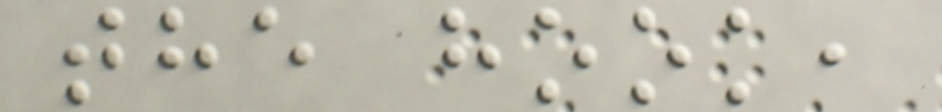the hook,
